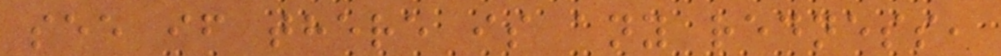see if there is any redness,
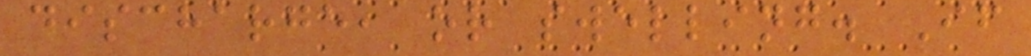discharge, or swelling. If
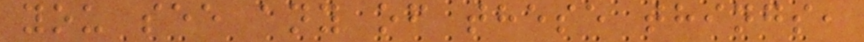you see any of these things,
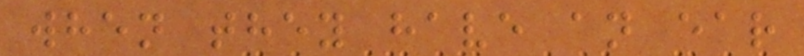when they have an ear
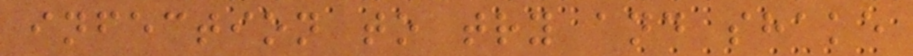infection to try and shake
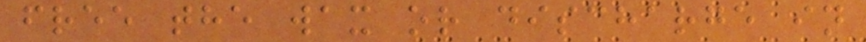free the wax or discharge in
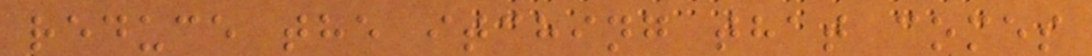reduce the itching that comes
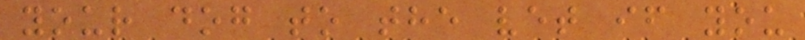your dog to the vet if you
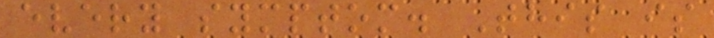every symptom. This is
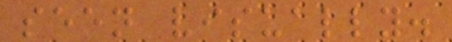seen visually.
